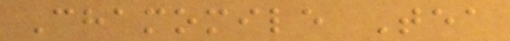Chamomile Tea
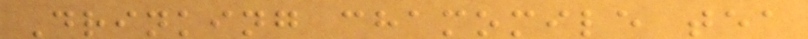Drinking chamomile tea
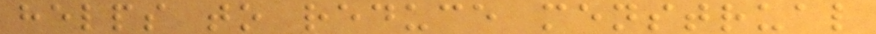helps to reduce menstrual
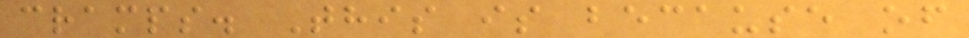cramps. This is because of
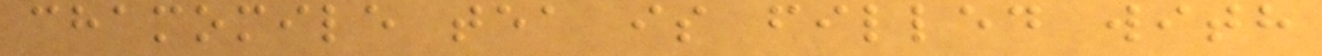chamomile tea is filled with
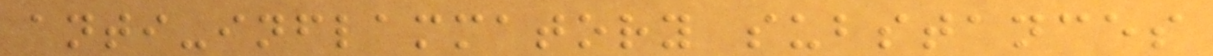anti-inflammatory substances
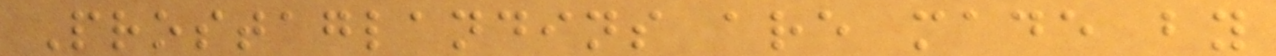Prostaglandins are made by
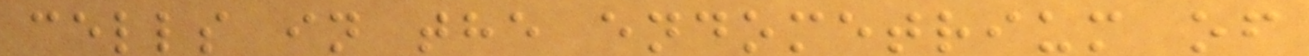cells in the endometrium of
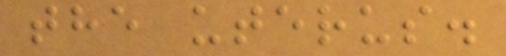the uterus.
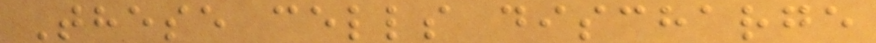These cells discharge
